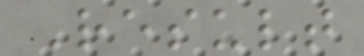Result
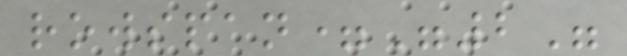rowspan="2"
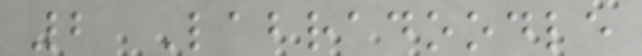2 Labradoodle
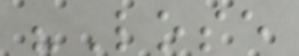"Lose
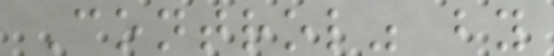Control" by
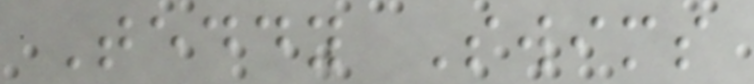Teddy Swims
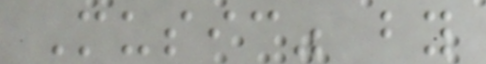Music" by
